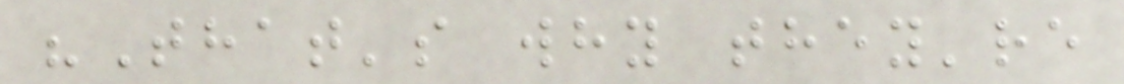"That's why they're
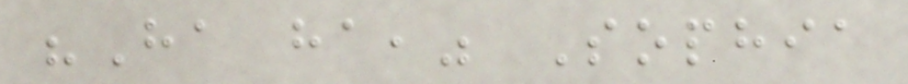"Ha ha," Sophia
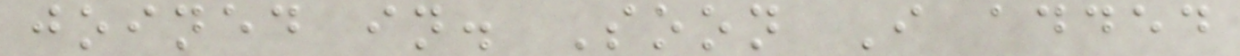joined in. Soon I added
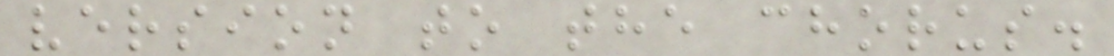version to the chorus.
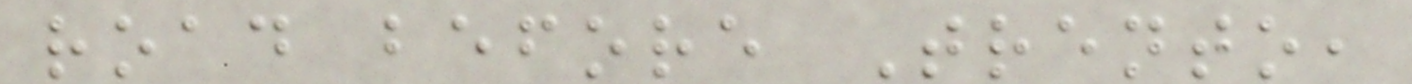road before Trento,
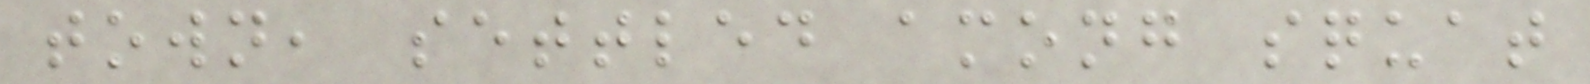town, settled among squat
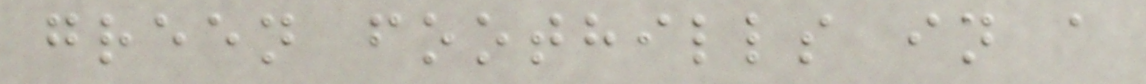green foothills in a
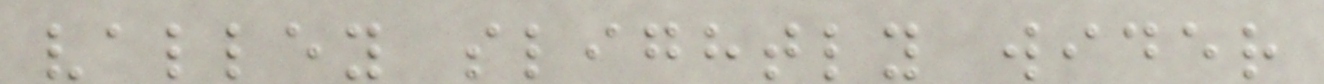valley slightly wider
